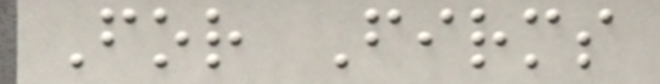For Firms
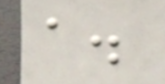a.
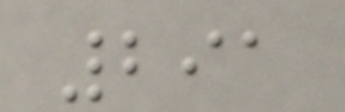291
